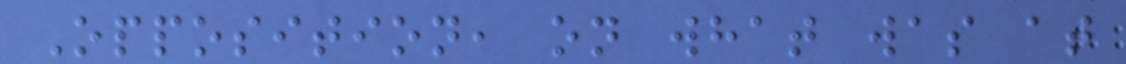Opposition, on what was at
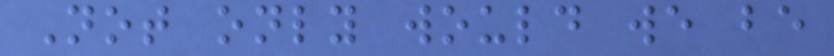Not only would we be
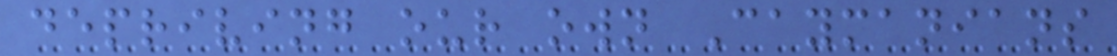depriving our own Caymanians
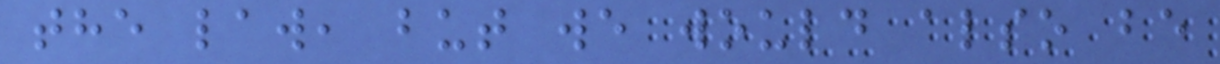the law, but we would also be
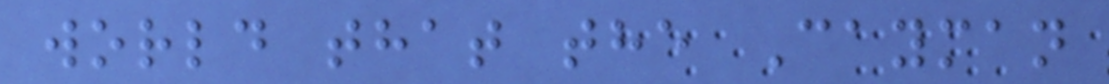world that the Cayman
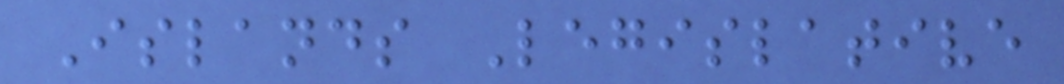Islands Legislative
